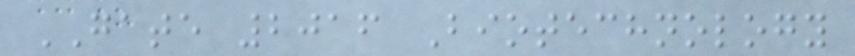GATE 2016 Biotechnology
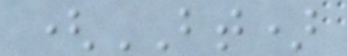(BT)
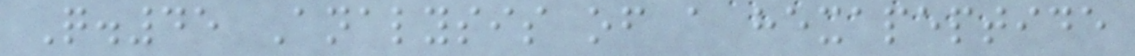Q.45 Analysis of a hexapeptide
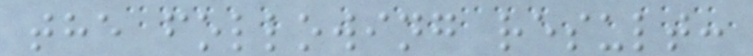the following result:
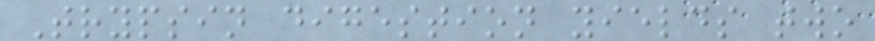Trypsin digestion yields two
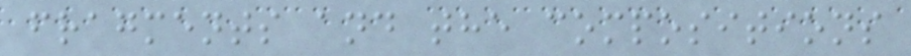fragments and the compositions
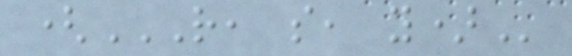(R, S, Y)
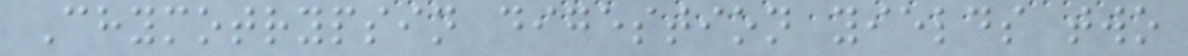Chymotrypsin digestion yields two
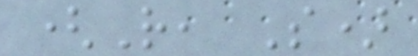(R, S)
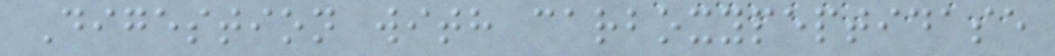Digestion with carboxypeptidase
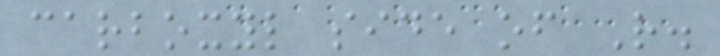carboxyl side of R.
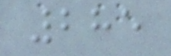285
